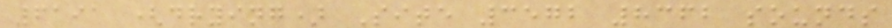6191 (drying) Site 3572 8362 sounds
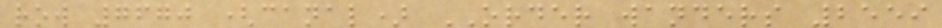row 7670 (canal) ORDER wanders 2559
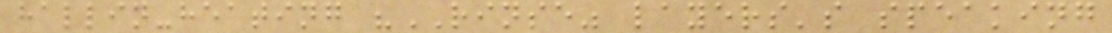hallin-heating "RINSE" layers's speaking
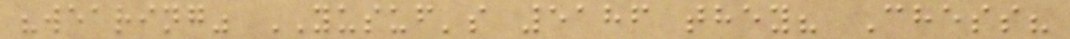"wearing" YUSUF's 5186 they? Chess?
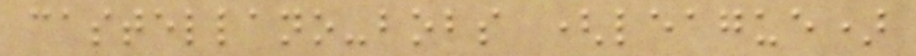castellano-bobs (league)
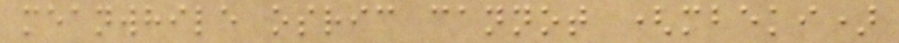meanwhile osric cannot (mbeki)
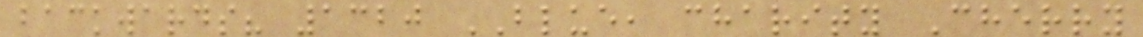backwards? 1320 BLUE, charity Cherry
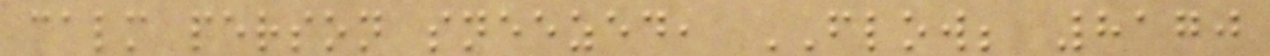calm person sneezed, FLOW; 8170
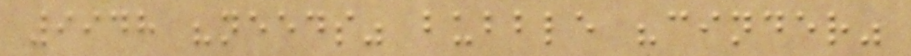9948 "needs" bubble "cinder"
